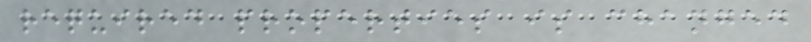required properties is changed
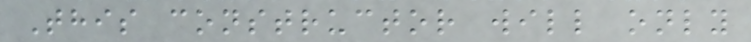This constructor will only
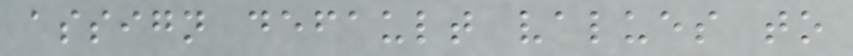assign default values to
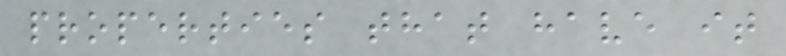properties that have it
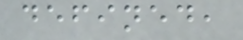defined,
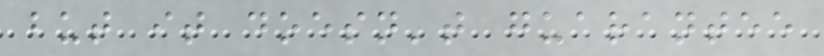but it doesn't guarantee
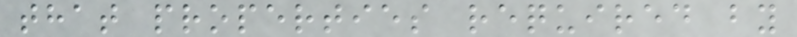that properties required by
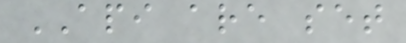API are set
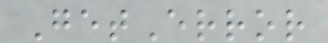GetError
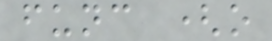func (o
